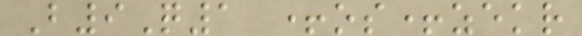B9Q1 +os+zekr
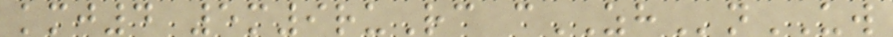kmj4 5m9ruRc cZHnUW
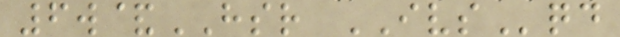6w&HSR IVSqd
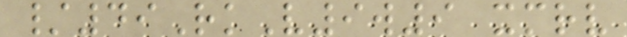/49RkV9w9 xmrv
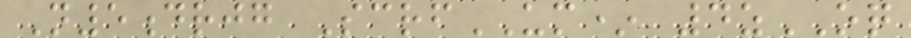N5drjg ScrfUM* 4zOQ
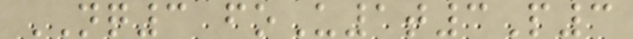NQ3 foU1t3P3
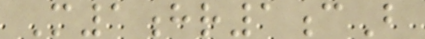M1hr1cB
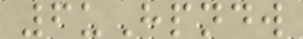6uHpndw
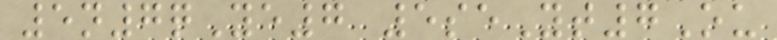5n7qYe7 5seYt7Ou
